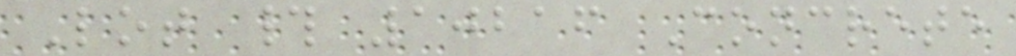Lot # 10216 Concrete
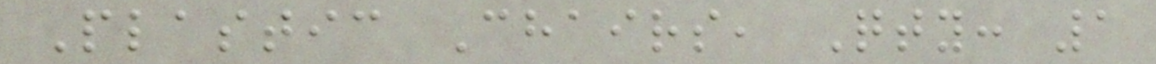Plastic Chairs, Qty: 1
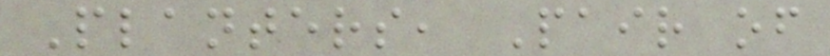Planters, Pair of
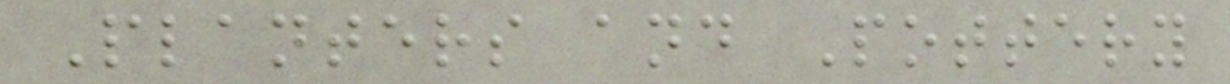Planters and Pottery
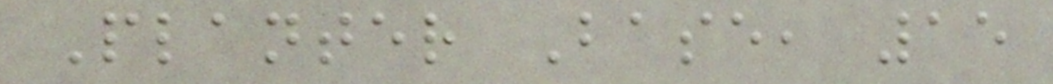Planter Base, 15
